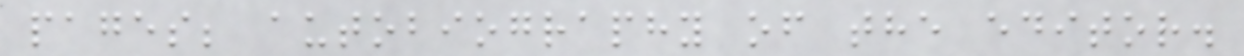pages; autobiography of the editor.
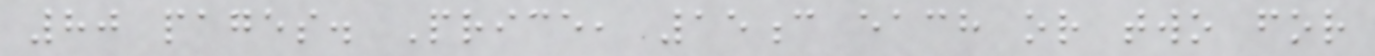80 pages. Price, 15c each or two for
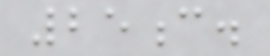25c.
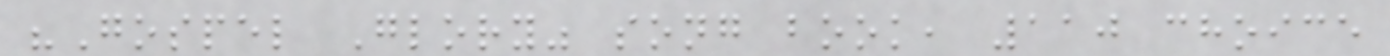"Gospel Glory" song book, 110 choice
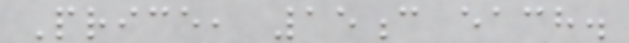Price, 15c each.
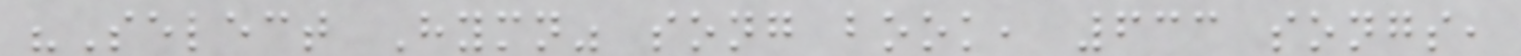"Select Hymn" song book, 633 songs,
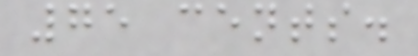75 cents.
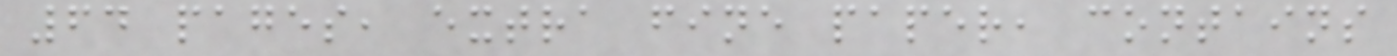64 pages, extra fine paper, contains
